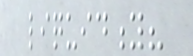liquidity?
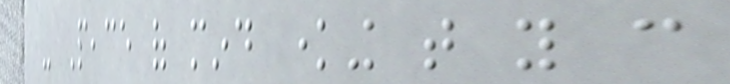- Peace of mind knowing that you can
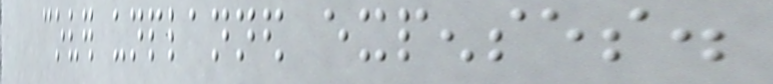cover unplanned expenses.
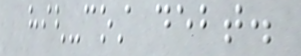high-cost debt.
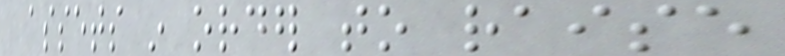assets in order to raise
